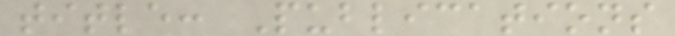title: Publications
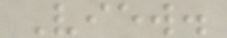View.
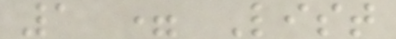1 = List
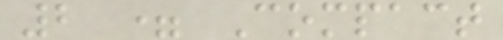2 = Compact
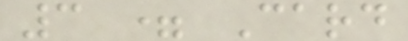3 = Card
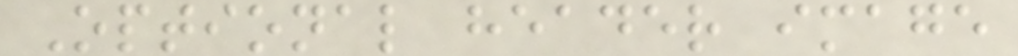Optional header image
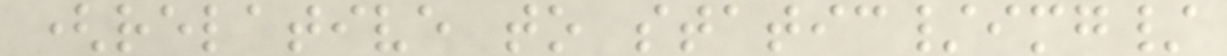(relative to static/img/
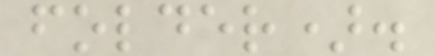folder).
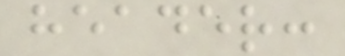header:
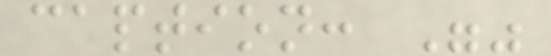caption: ""
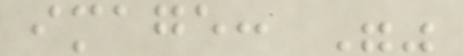image: ""
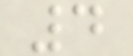4
